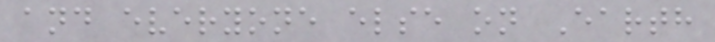and everyone else on Earth
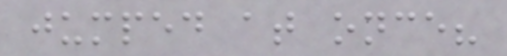jumped at once?
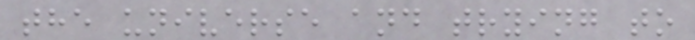the universe and trying to
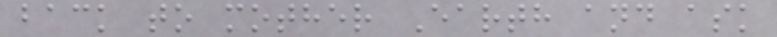back to mother Earth and ask
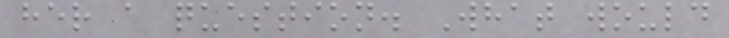her a question. What would
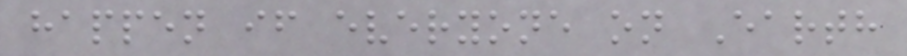happen if everyone on Earth
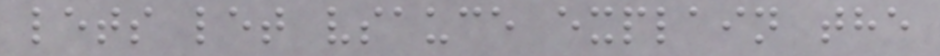lets let vsauce explain the
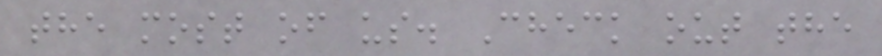the most of us. Check out the
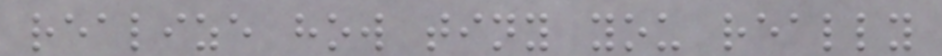realize how tiny you really
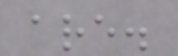are.
